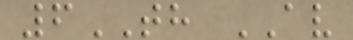6TH AV
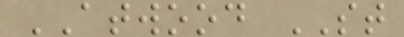ATWOOD ST
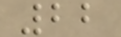22
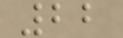22
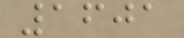1601
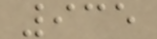935
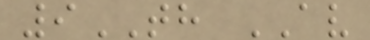9TH AV
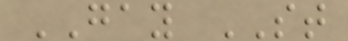GAY ST
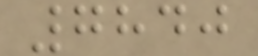7840
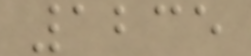1235
